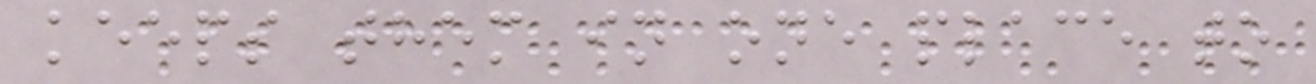keeps them in one place to
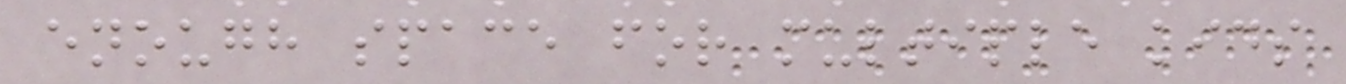enough space for multiple kids
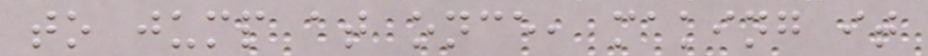to jump at once, making it
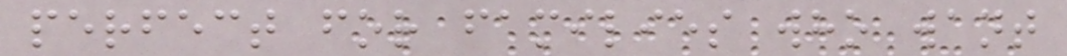perfect for families who want
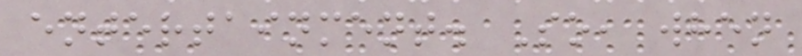entertainment. So, when
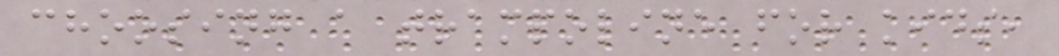choosing a trampoline for kids,
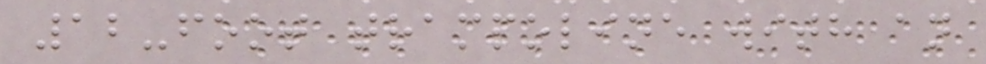12-foot trampoline with an
